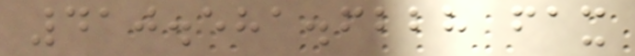410.581.6228 fax
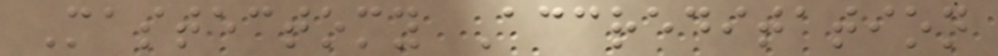Mastectomy Accreditation
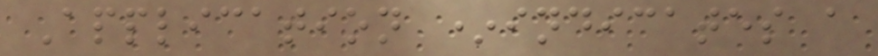Application *indicates a
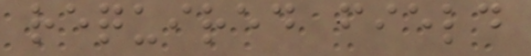required field
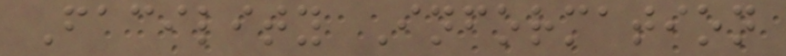Facility Information
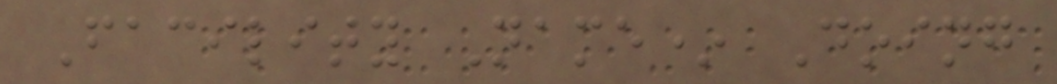Facility Name* Doing
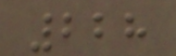228
